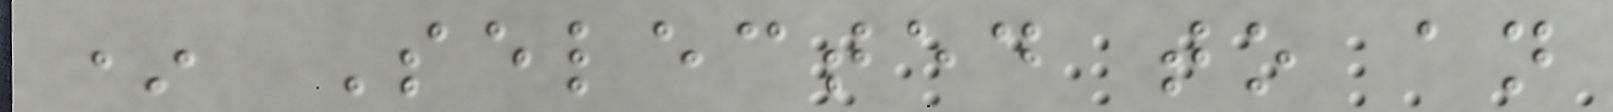* Selected to an
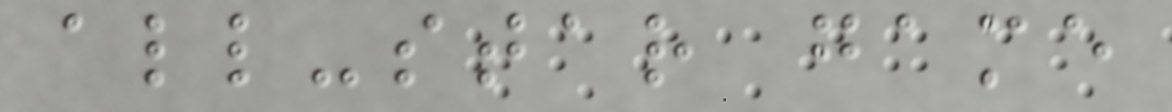all-star game
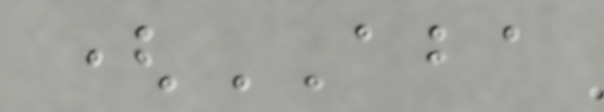(ABA
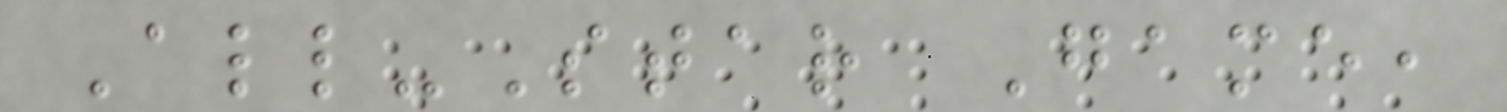All-Star Game,
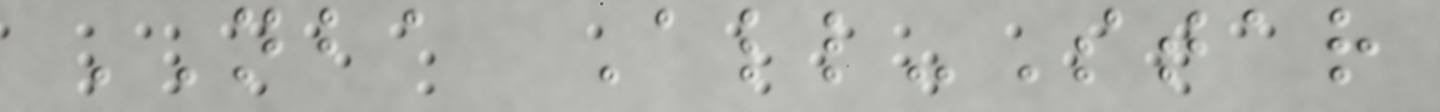NBA All-Star
